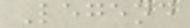Legend
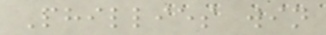Phillies win
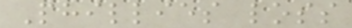Phillies loss
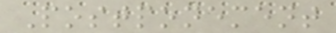Postponement
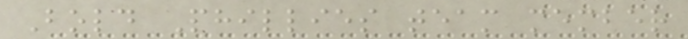Bold Phillies team member
